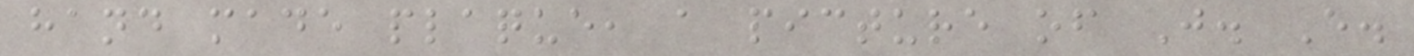hand made plaque, a picture of J. E.
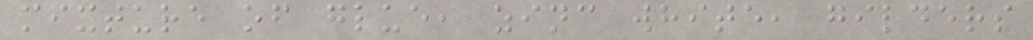mixture of glue, zinc white, gilders
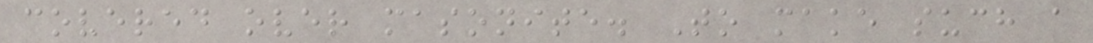covered over masonite. To make such a
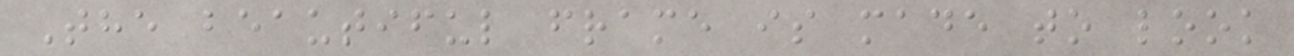The beautiful frame is made to look
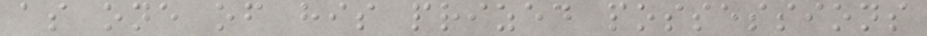as one of his prized possessions
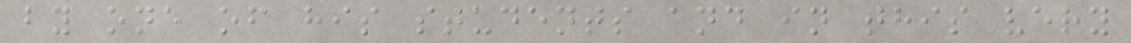by one of his students and in this very
